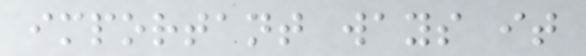important ways it
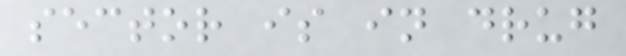sector is in drug
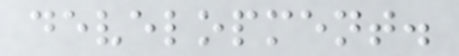development.
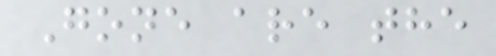Gone are the
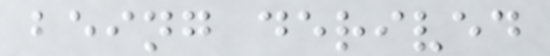being derived
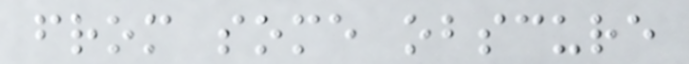from some obscure
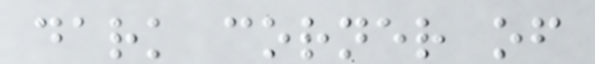dark corner of
